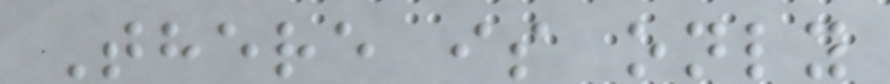There is only
